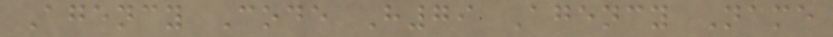Agency Code H79 Agency Name
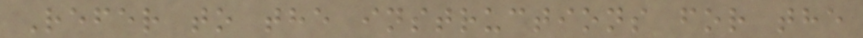Refer to the instructions for the
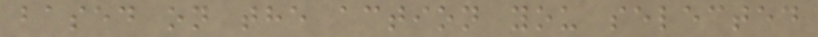based on the action you selected
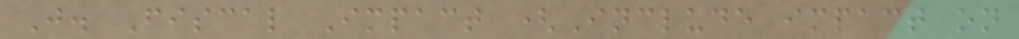J. Fiscal Impact (Include impact on
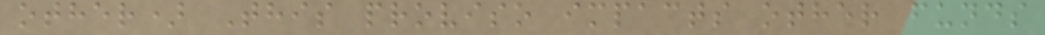other) This proviso impacts other funds
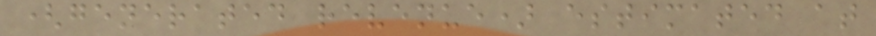(generated revenue) estimated at
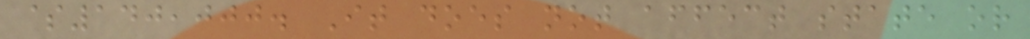$140,000. It does not affect state or
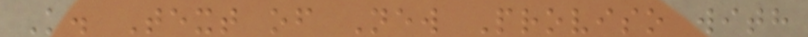K. Text of New Proviso with
